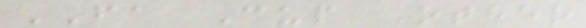FA Cup Other
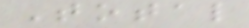Total
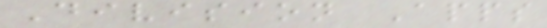Division Apps
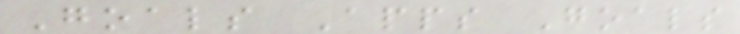Goals Apps Goals
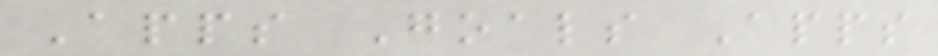Apps Goals Apps
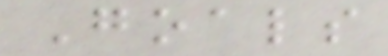Goals
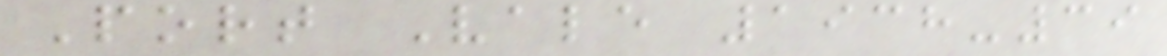Port Vale 1938-39
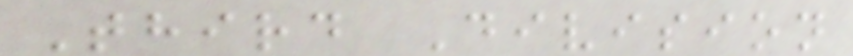Third Division
